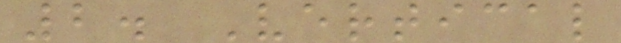2. Vertical
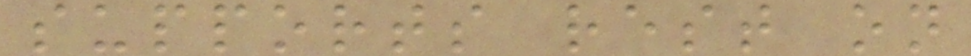supports rest on
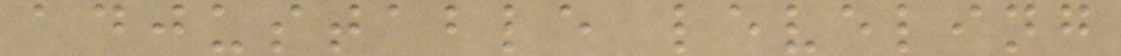adjustable leveling
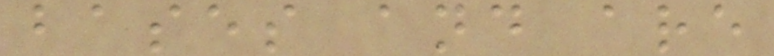bases and are
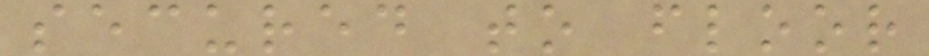secured to floor
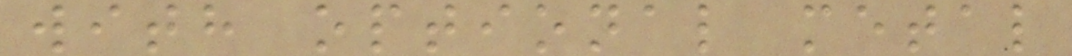with optional metal
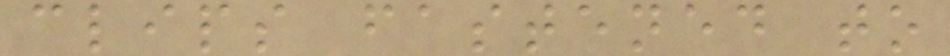clips fastened to
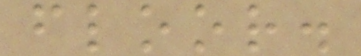floor.
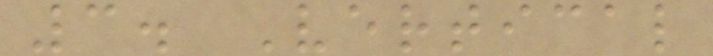3. Vertical
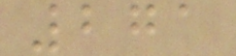271
